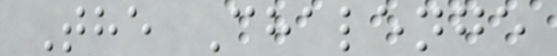The Chalenge
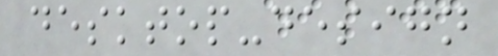desktop-design
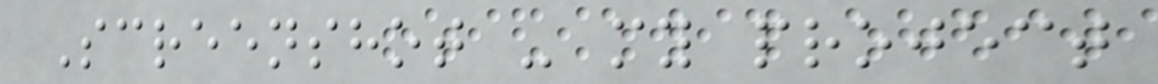Screenshot - my project
